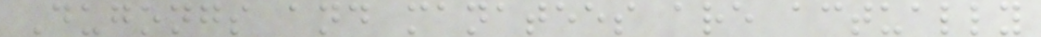Dugongs and manatees are actually
